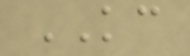KC
